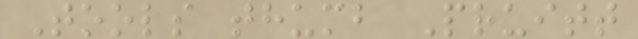Tools thumb Pruitt
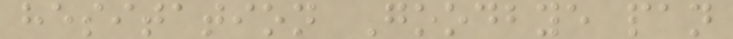hesitation Goodbye pan
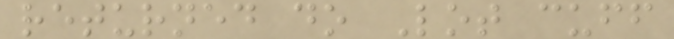returned do Lot cuff
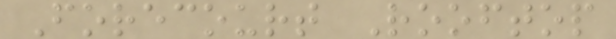Forecourt Rooftop
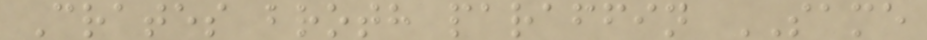Crates broth paraffin SAME
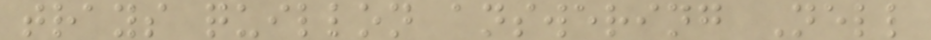trays quillon answering Nell
